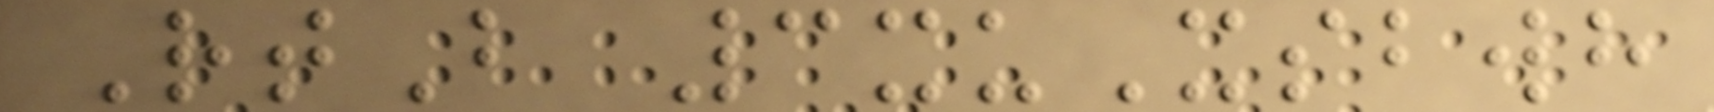RtB 3xuXsbwh
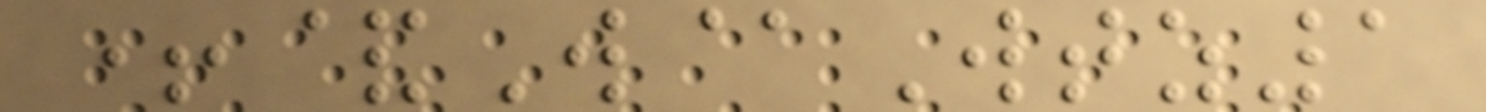+&W@Wtz1
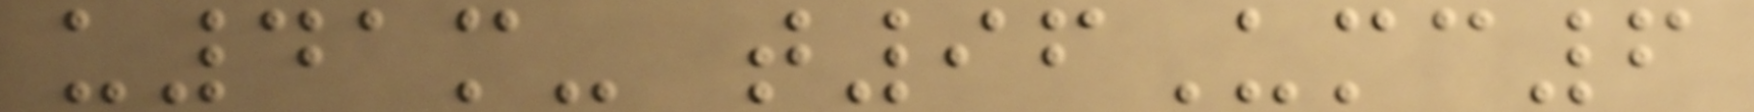u41m- t96Umc6
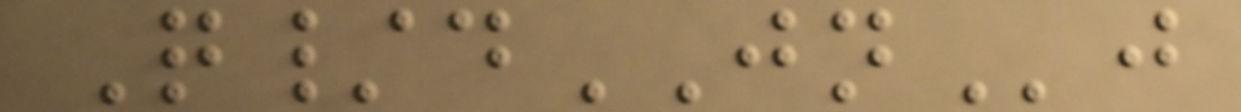Q/dJNj
